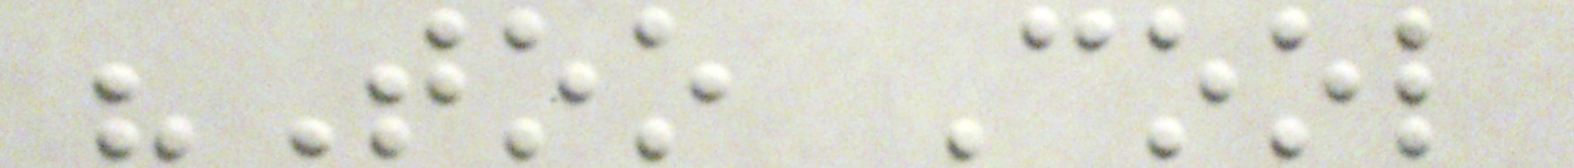"Too Cool
